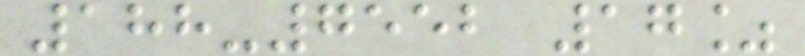188-7552 17%
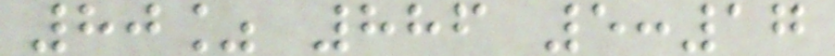80% 886 5:17
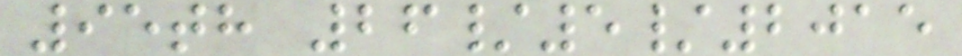95th 26/5/2015
